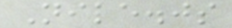Nile.js
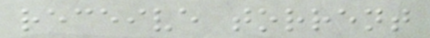receive torrent
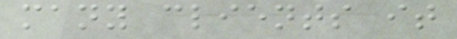many clients it
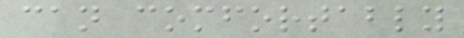can comfortably
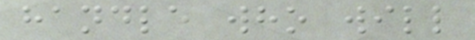handle who will
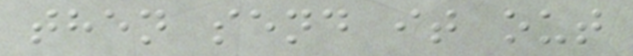then send it out
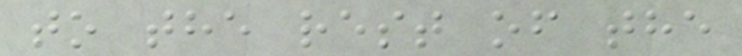to the rest of the
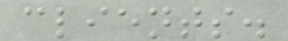clients.
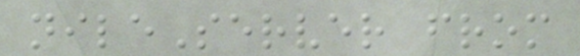nileServer from
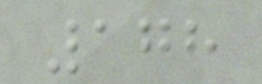178
